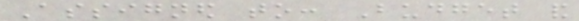Assigned to: Budget and
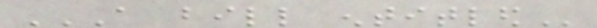A BILL ENTITLED
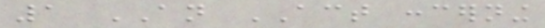1 AN ACT concerning
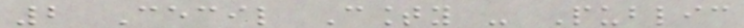2 Cecil County - Public
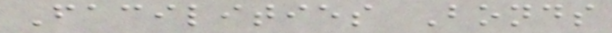Facilities Bonds
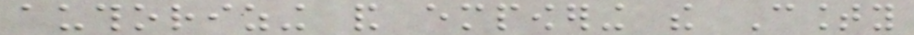authorizing and empowering the County
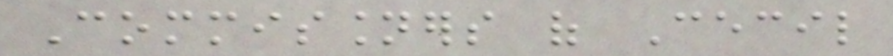Commissioners of Cecil
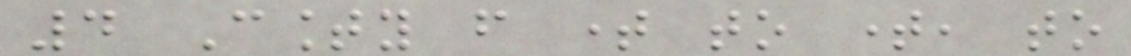4 County from time to time, to
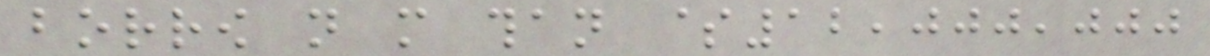borrow not more than $12,000,000
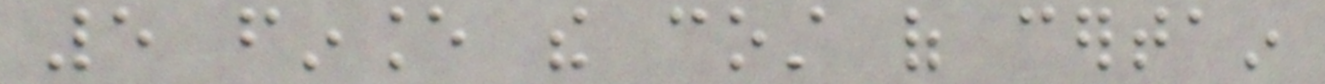5 finance the cost of certain
